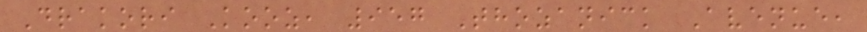Drakori Kooz, 957 Thozanick Avenue,
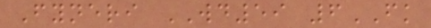Fyneri WD59 6FK
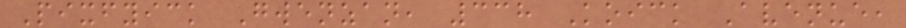Pixfyick Gwenzan, 338 Koick Avenue,
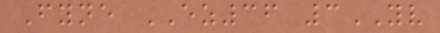Fyne EZ36 3YV
